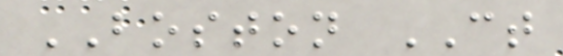BOSTON CT
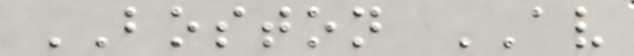BOSTON AV
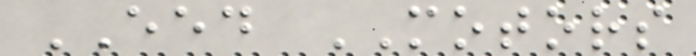EED MOTORS
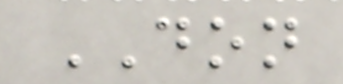DON
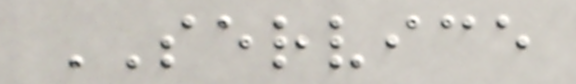SERVICE
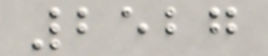2527
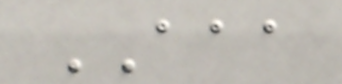AAA
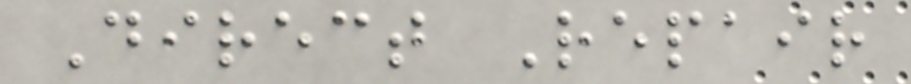Direct Repair
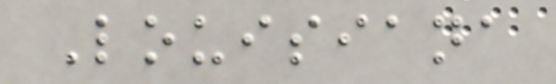Louisiana
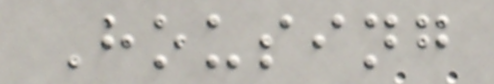Housing
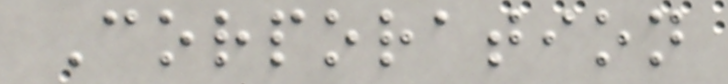Corporation
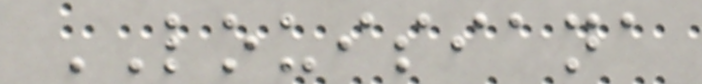LOUISIANA
